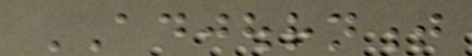ADJOURNMENT
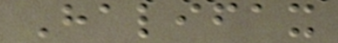Halifax
